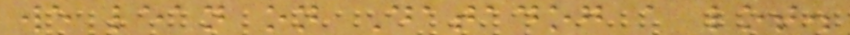we lean on Datadog a lot.
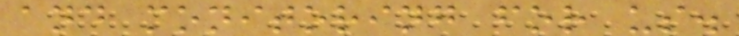and monitoring for us.
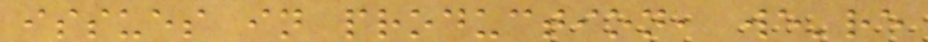issues in production, we're
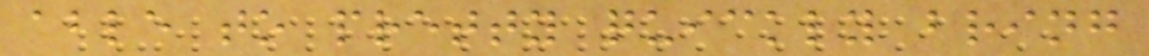able to pretty quickly bring
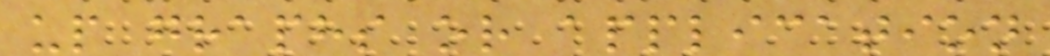up graphs or application
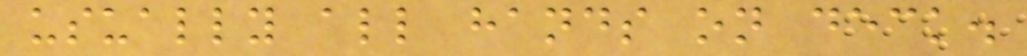usually all hands on deck.
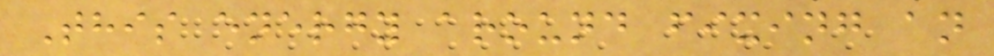This energy around fixing an
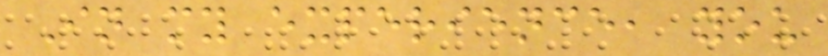In my experience, you
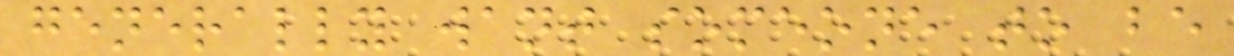generally want someone to be
